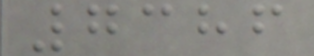7386
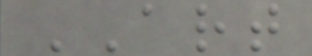ART
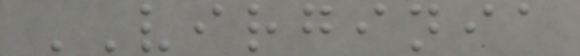VIRGINIA
